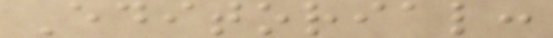Editorial:
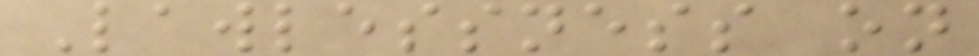Lawlessness on
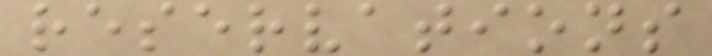reservations
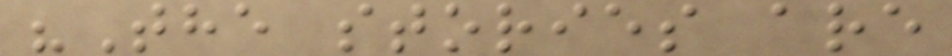"The stories are
